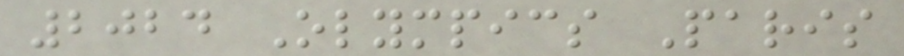2024 Olympics Paris
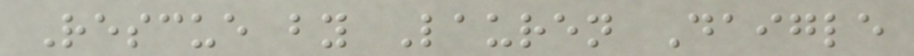Rescue by Lauren Daigle
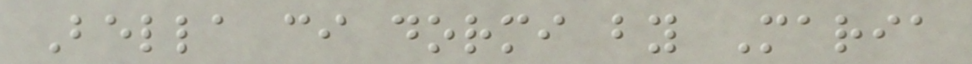Bella ci dormi by Maria
